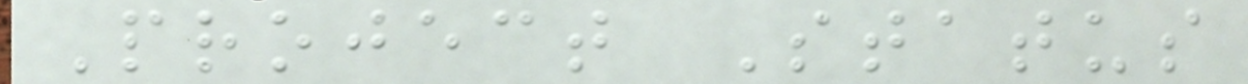Project Status
